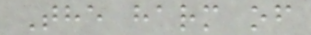The harm of
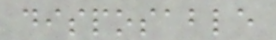disposable
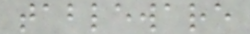tableware
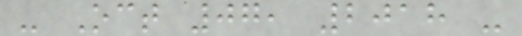- Oct 07, 2018 -
